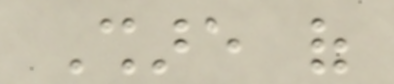Share of
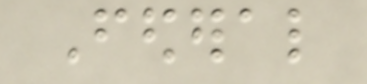Federal
